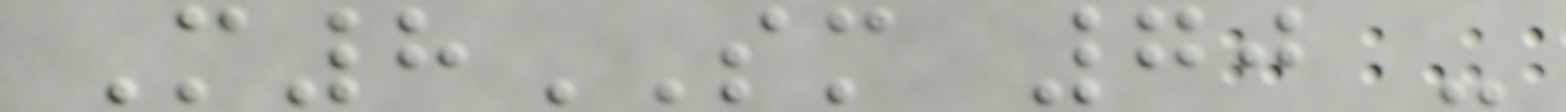M8SM 70 -
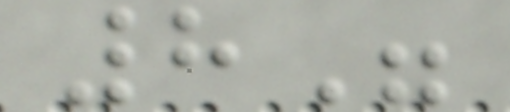8"
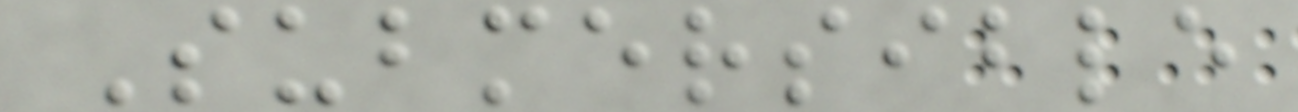Submersible
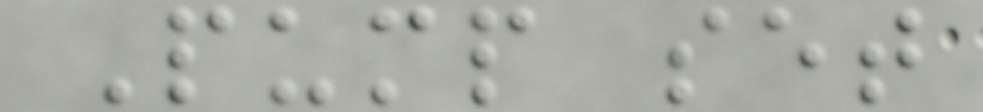Pump set
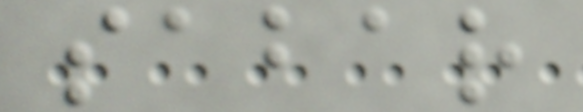sabar
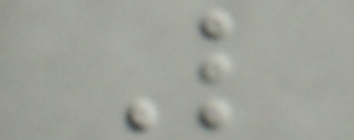L
